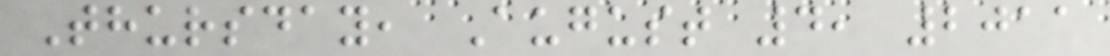Thursday, August 4, 2011
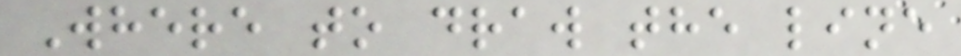Where to draw the line
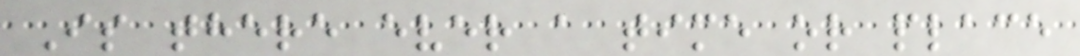Is there ever a time or place
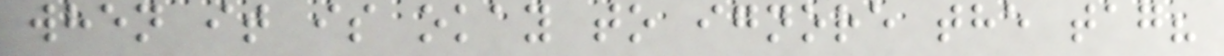when it is okay to ignore the tag?
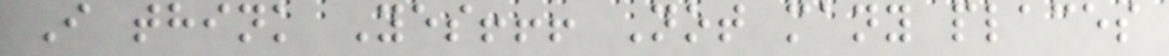I think Yes!!! Not many places
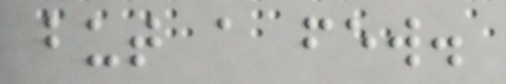but a few.
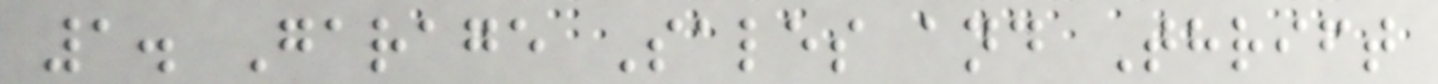1. Garage Sales and Thrift
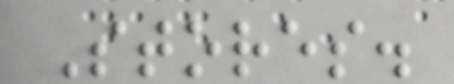Stores.
